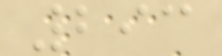293
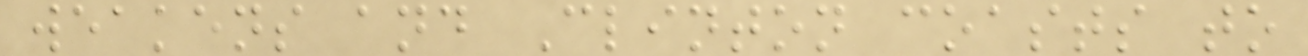weakens and Clinton coasts to
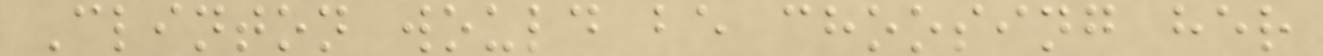Clinton would be choosing her
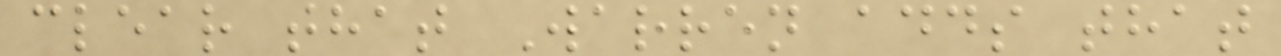clear that Warren adds that
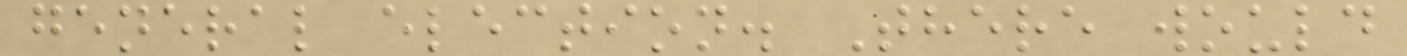general election. There would
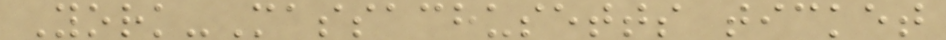York-Massachusetts ticket
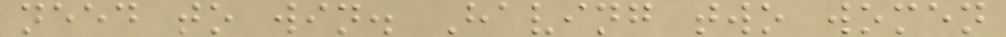need to win. Having two women
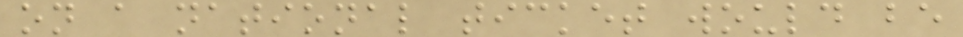on a national ticket would be
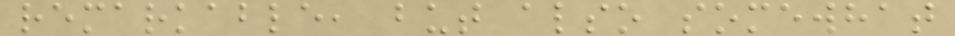remarkable, but also somewhat
